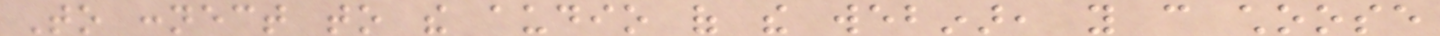To connect to the audio of the webinar, you can choose
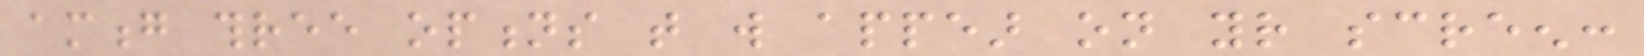among three options that will appear on your screen:
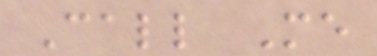Call Me
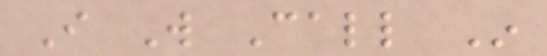I Will Call In
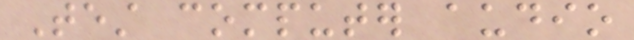Test computer audio
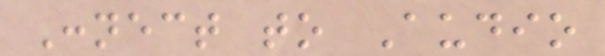Connect to Audio
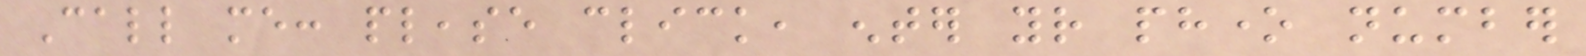Call me: please click, enter your phone number
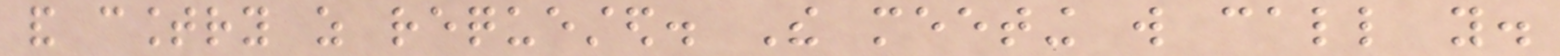and country as requested. The meeting will call you.
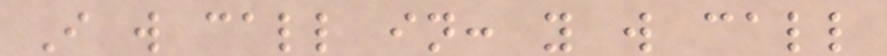I will call in: you will call
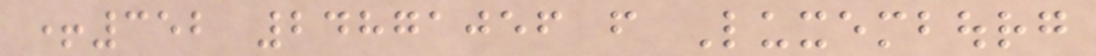+352 24871056 from Luxembourg
